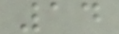14
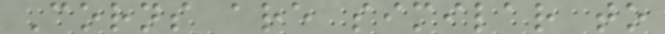Corns are similar to
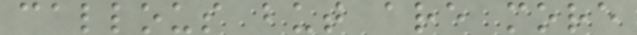callous but are more
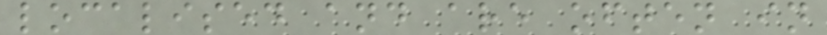localised and are often in
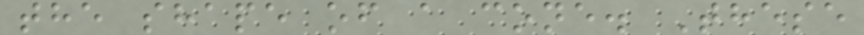the shape of a cone. These
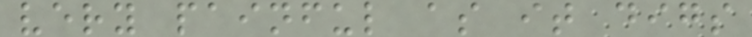very painful as it digs
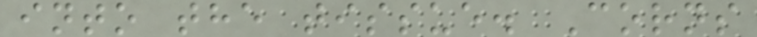into the tissue. Corns
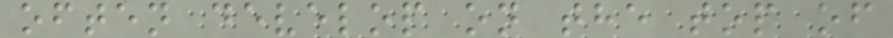often develop on the top of
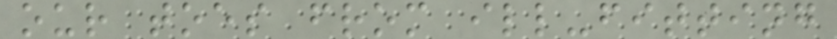our toes from ill-fitting
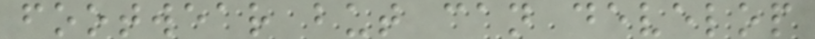footwear but can develop
